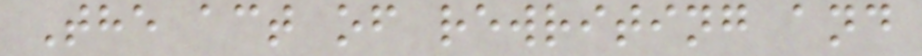The act of rewriting and
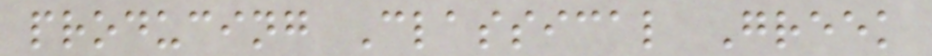producing Classical Greek
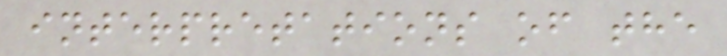interpretations of the
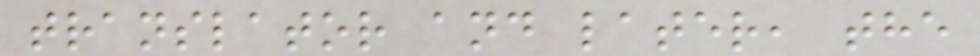translator and later, the
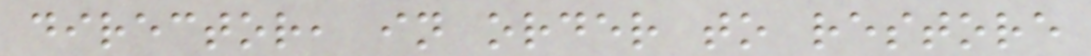director, in order to restore
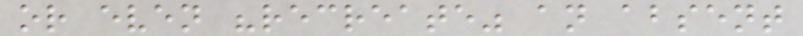or even "recreate" an absent
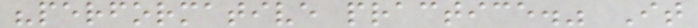"performative practice." It
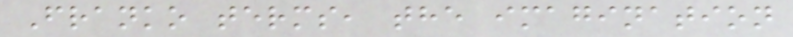Franko terms, the imagination
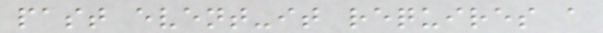past event-it requires a
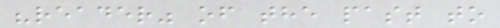"reader" of the past to
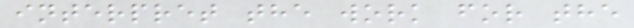interpret the work for the
